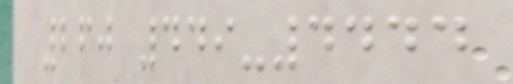260 449-4444
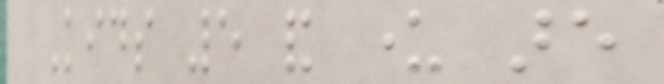Kids 5 and under are
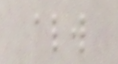always
